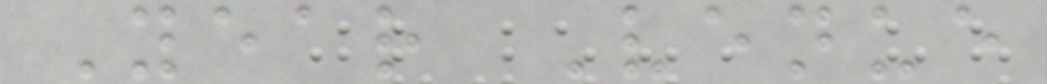Year Venue
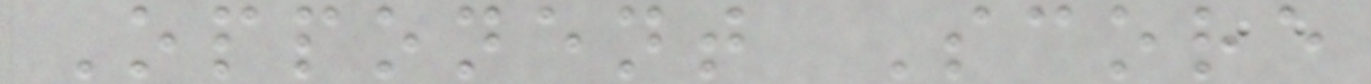Opponent Score
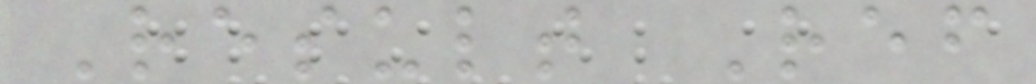Result Ref
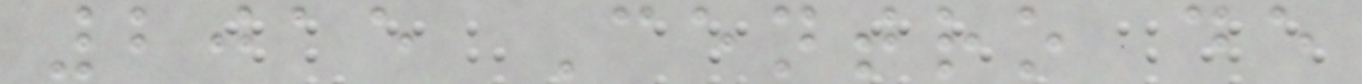2015 Centro de
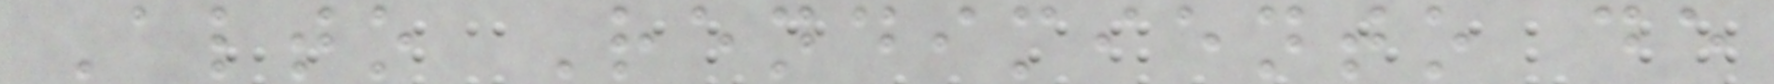Alto Rendimiento de
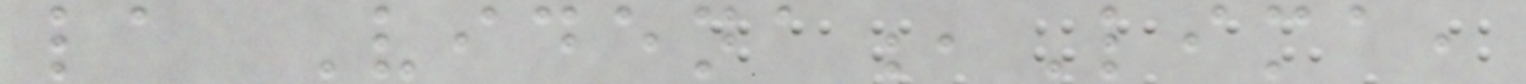la Videna,Lima,
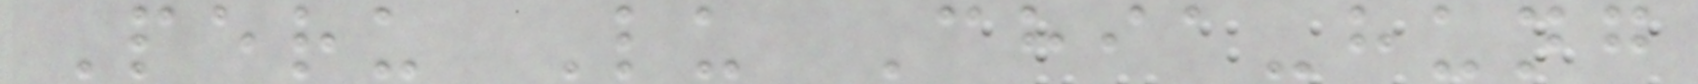Peru Lu Chia-hung
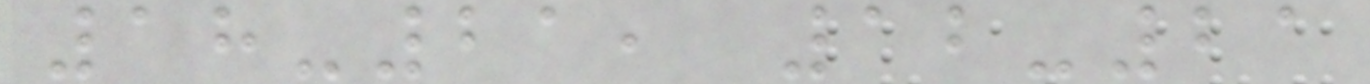18-21, 12-21
